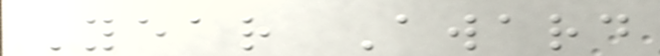Year Award
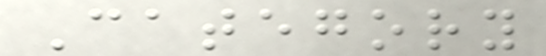Category
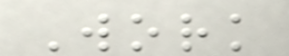Work
